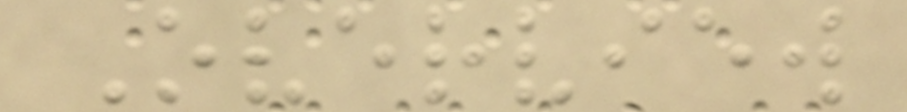Overview
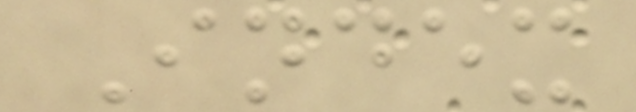Index
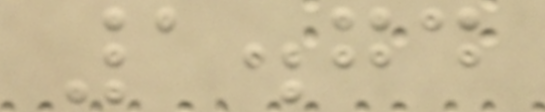1.74
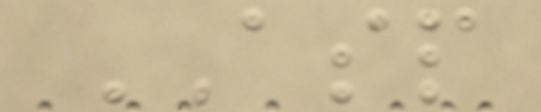ASP
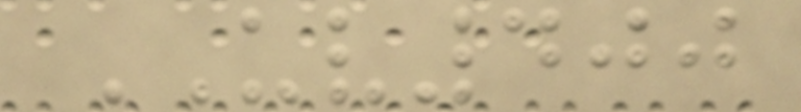UV400
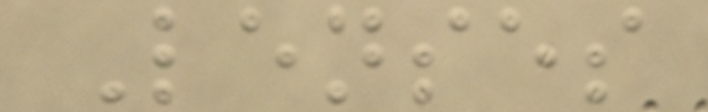Lenses
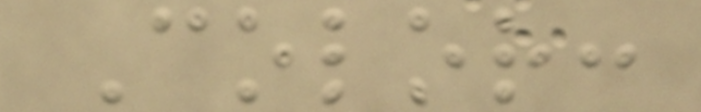Color:
